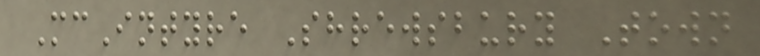McIntyre Shrewsbury Town
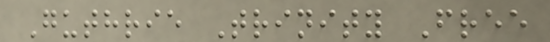Guthrie Trinity Free
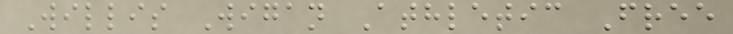Willis Wigan Athletic Free
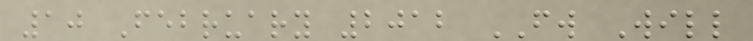10 February 2012 FW Will
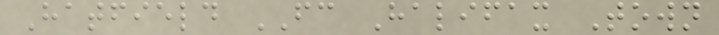Hatfield FC Halifax Town
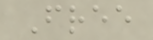Free
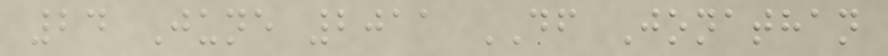24 June 2011 DF Jonathan
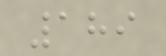189
